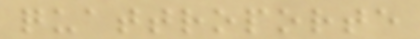quattroporte
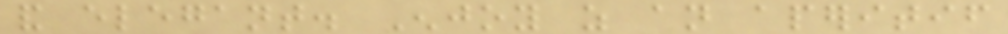and elegant. Enjoy as an aperitif
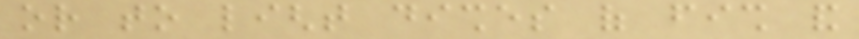or to light dishes of fish and
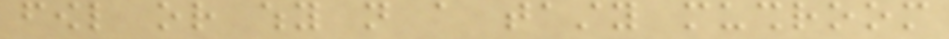fowl or why not a tasty mushroom
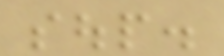soup.
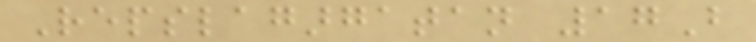Repslagargatan 17B
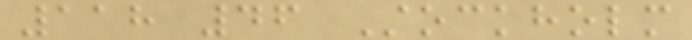118 46 Stockholm
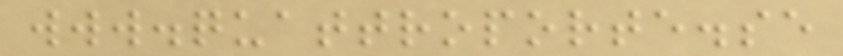www.quattroporte.se
